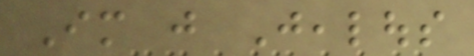Im just Jealous
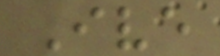Ive
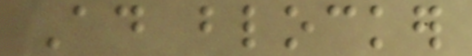Ad blocker
